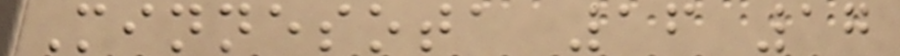Minnesota 16 17
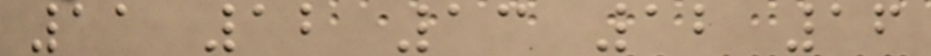11 12 13 12 16
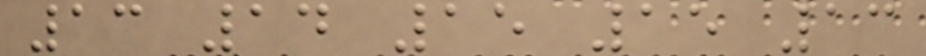13 14 15 15 13
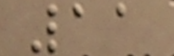11
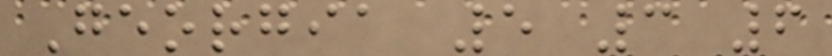Georgia 5 3 6
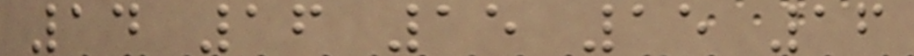14 16 15 15 16
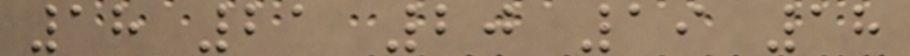18 21 20 19 18
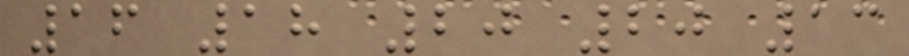16 18 20 20 13
